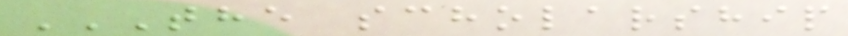THE SCHOLARSHIP
